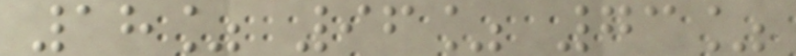18% 96% 73%
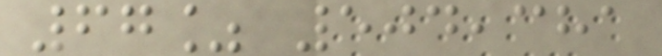67% 504,381
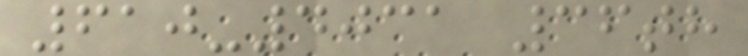610-4031 36th
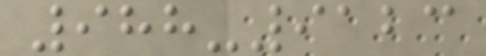988-9123
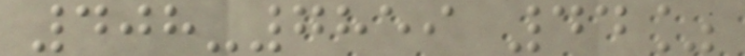408-7859 44%
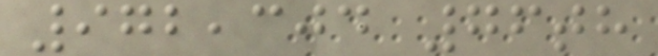972,304 76th
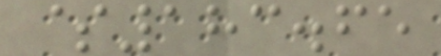$183.65
